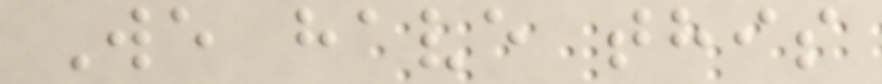We have this
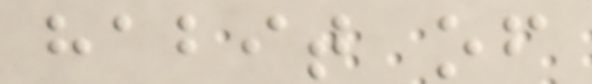habit of
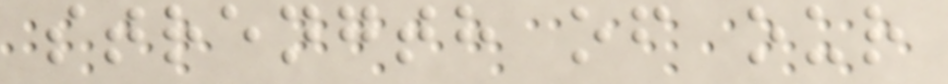strength of our
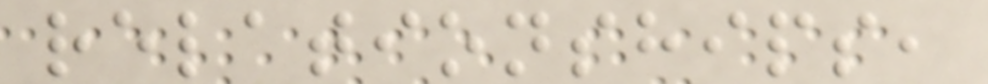relationships,
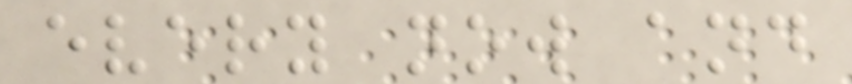every now and
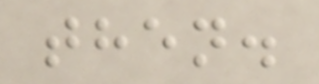then.
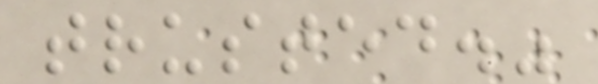trusted."
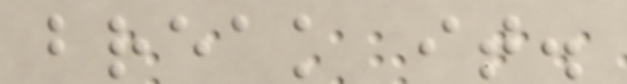break it.
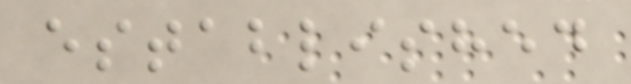established
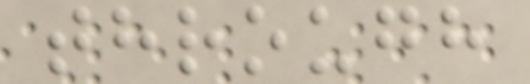through
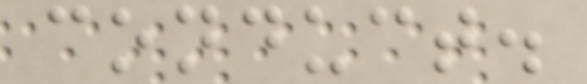conduct.
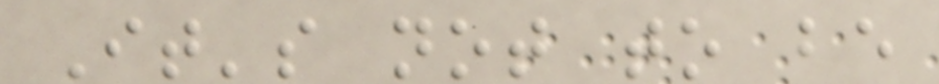It's not to be
